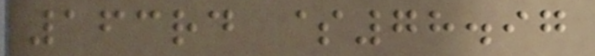163rd $78.97
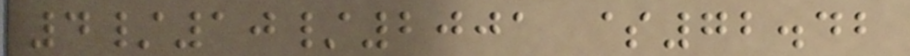4/10/2001 $72.42
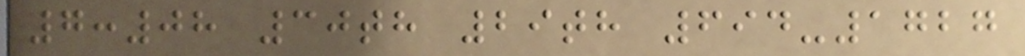7:08 30th 29th 694-1727
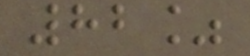82%
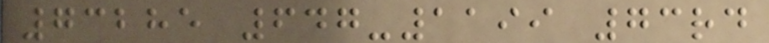73285 647-1199 73rd
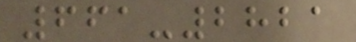661-2821
